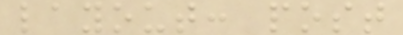layout: post
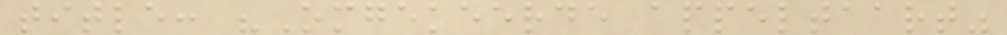title: "Omgekeerde appeltaart"
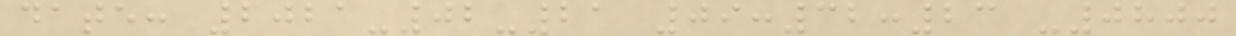date: 2021-02-21 09:32:23 -0800
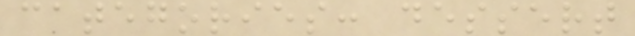categories: dessert
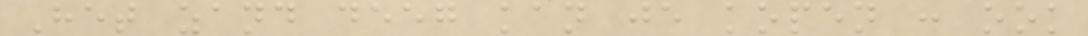Het zand deeg kan je kopen : ook
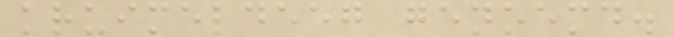kruimeldeeg genoemd.
